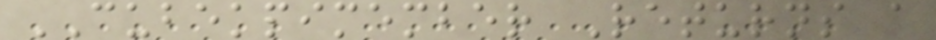CUBEKPIMEMBER Returns a
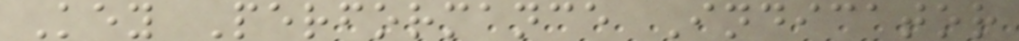Key Performance Indicator
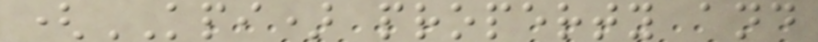(KPI) property and
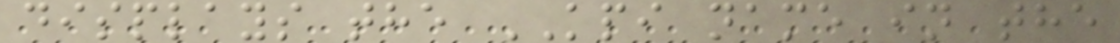displays the KPI name in the
